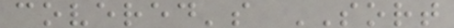covered's SORT
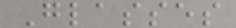Glasses
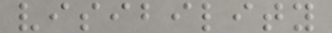visibility
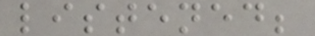listened;
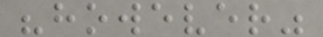"however"
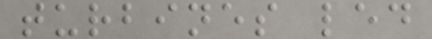turbines led
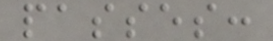passes:
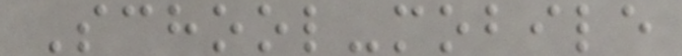School-mobile
